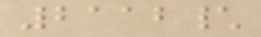2112\
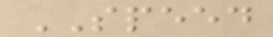SPEED
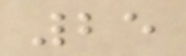25
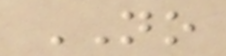NO
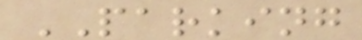PARKING
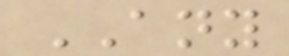ANY
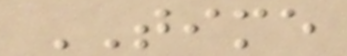TIME
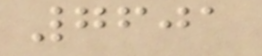7601
